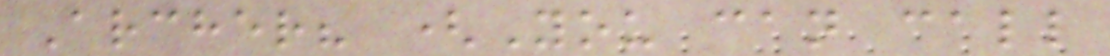Archer? (You can call
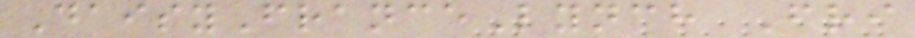DaisyFranceLynch Fri
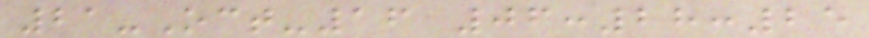21-Oct-16 06:28:25
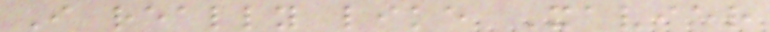I really like Xavier
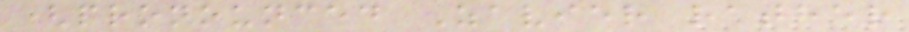(pronounced Zavier rather
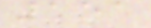151
